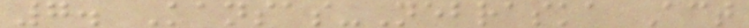7. Kansas-Nebraska Act
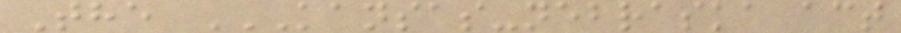The KANSAS-NEBRASKA ACT
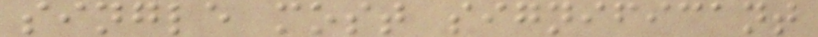single most significant
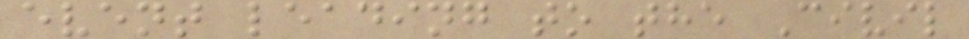event leading to the Civil
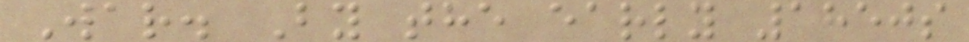War. By the early 1850s
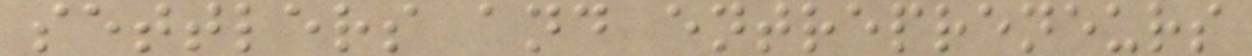settlers and entrepreneurs
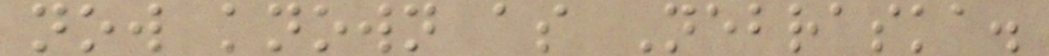now known as Nebraska.
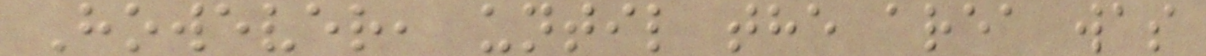However, until the area was
